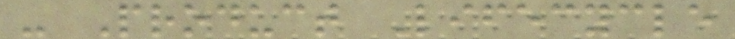- Product Lifecycle
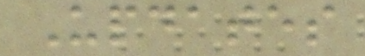Updates
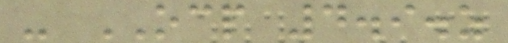- OCP 4.9.z
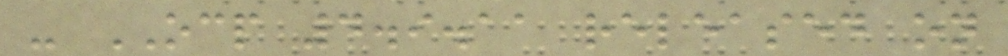- OCP 4.9.11 released on
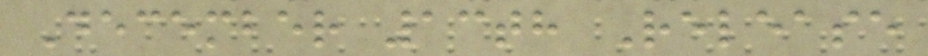December 13th Release
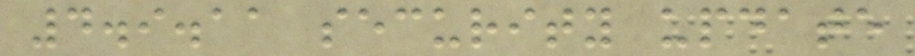4.9.11 security update
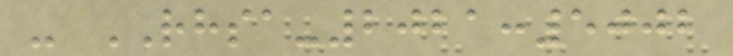- RHSA-2021:5002
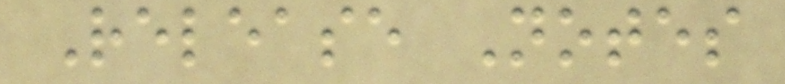Release Notes
